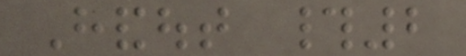Handout #2
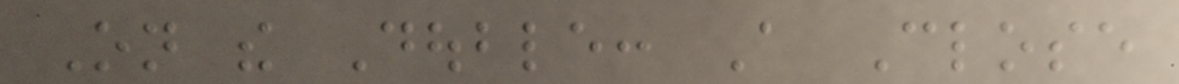On the Double: A Close
